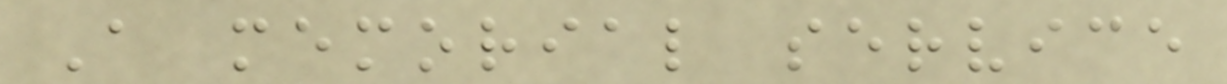A memorial service
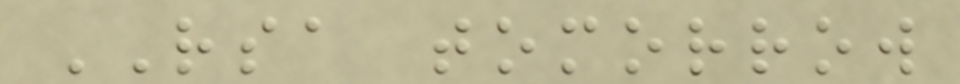RSA tomorrow
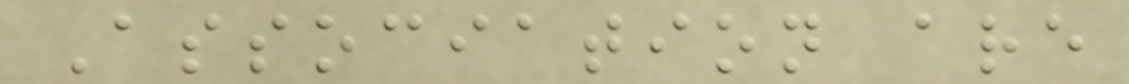Association are
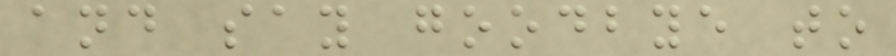and say goodbye to
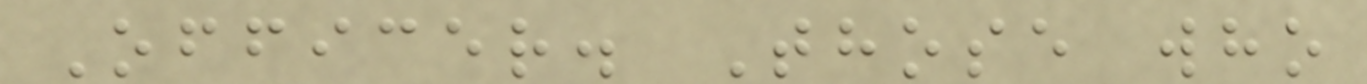Officer. Those who
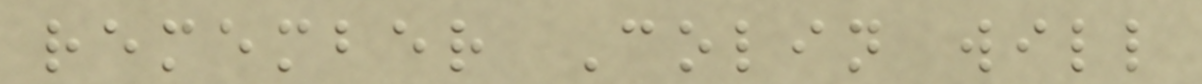remember Colin will
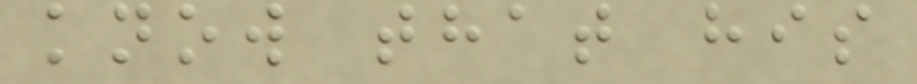know that his
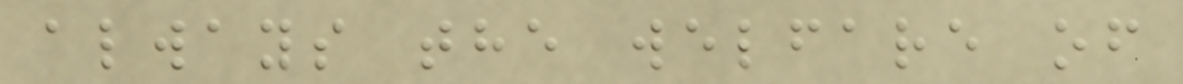always the welfare of
